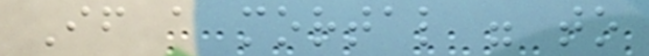If a mortal were to
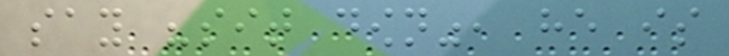say "sit down", he is
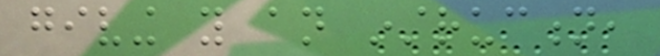giving you an instruction,
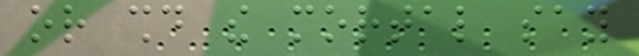or should the mortal say
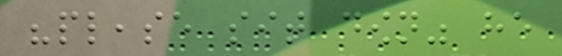"please sit down" he
